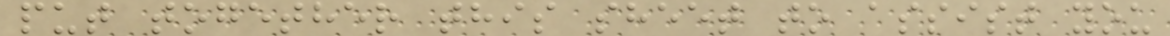put together this sheet to assist you
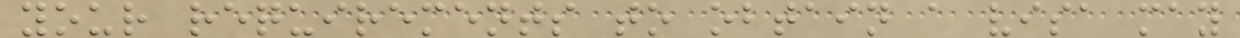your requirements to obtain a visa may
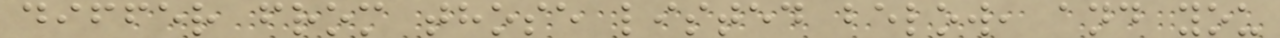differ from those listed below, and you
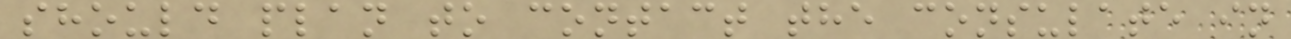should plan to contact the consulate in
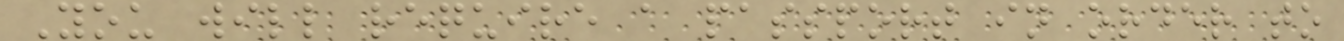You will require a passport in order to
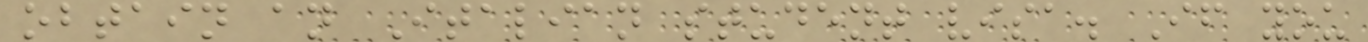obtain an Italian student visa. If you
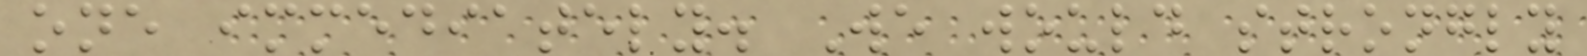one immediately. We would strongly
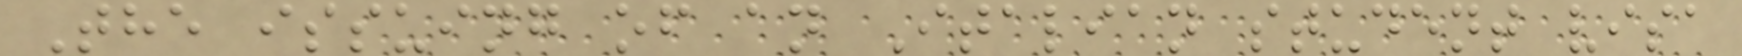The issuing of an Italian student visa
